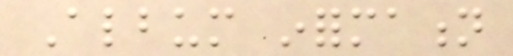Album information
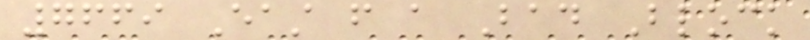7669 East from a Bad Block
